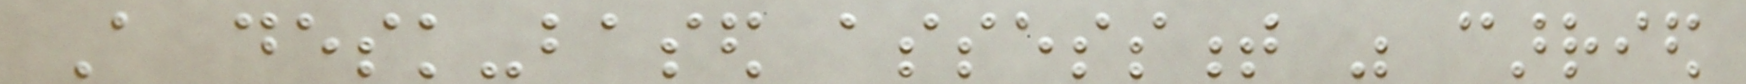A desk-based assessment was carried
